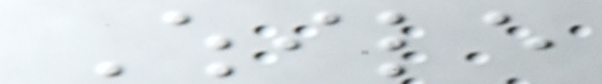While
